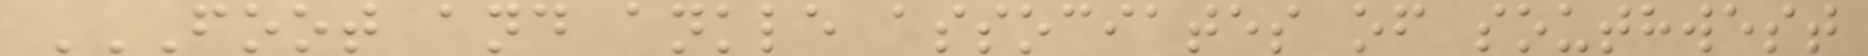FOOT AND ANKLE ASSOCIATES OF SOUTHWEST
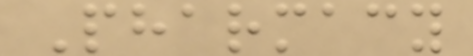Pharmacy
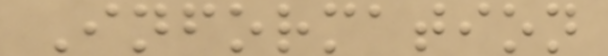Information
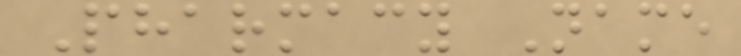Pharmacy Name
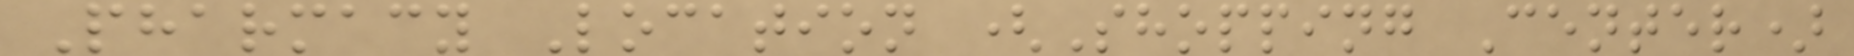Pharmacy Location (Shopping Center)
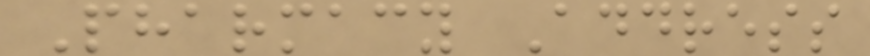Pharmacy Address
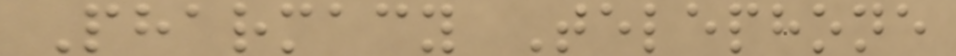Pharmacy Telephone
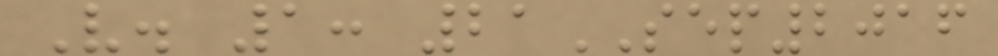V. 1: 21SEP2016
